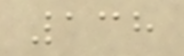138
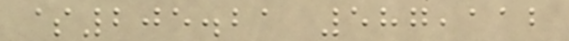$205.21 587,112
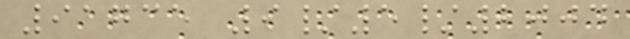91735 9/5/2004
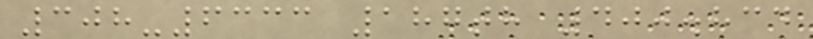308-6333 187th 400.834
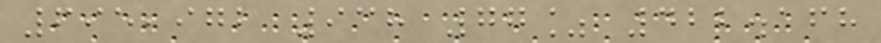695,972 938 77% 422.168
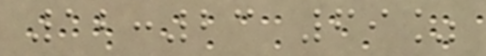12:23 69%
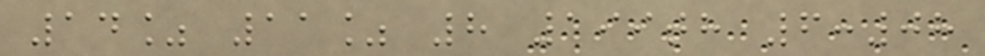14% 11% 8 199th 6:08
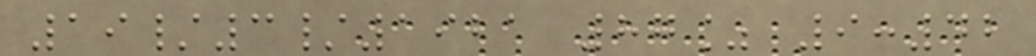19/3/1921 87% 9:42
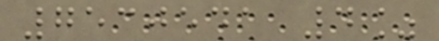7530541 4%
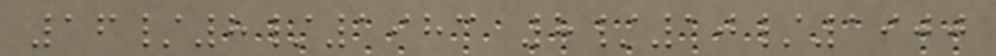16/8/1983 8/10/1900
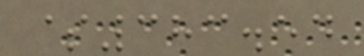$383.54
